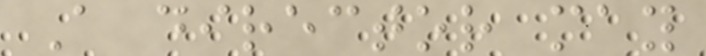A director may
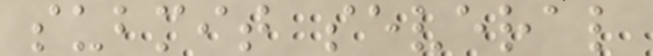submit several
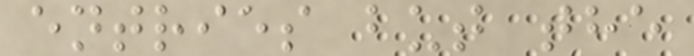entries but the
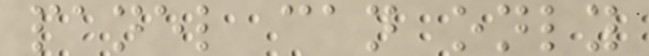panel can only
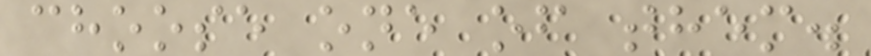choose one of them.
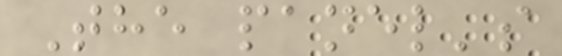The panel's
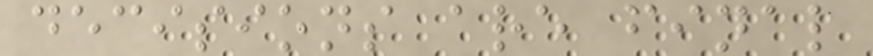decisions are final
